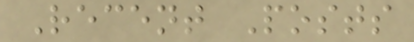Recent Posts
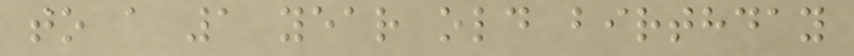to a 1 year old birthday
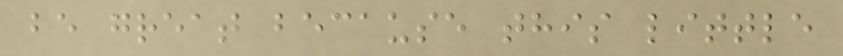be great because this little
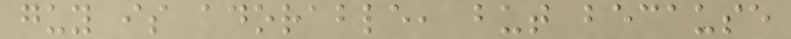guy is adorable, but because
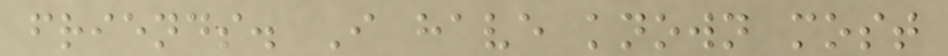friends. I have known most
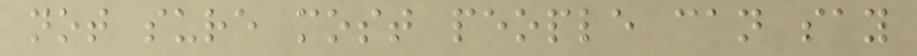not sure most people can say
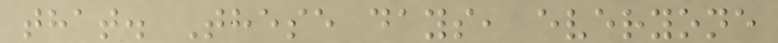that. These days, everyone
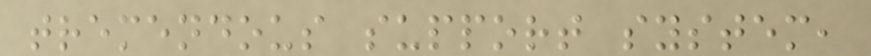tremendous support system,
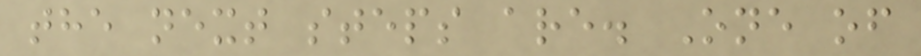the next steps are. One of
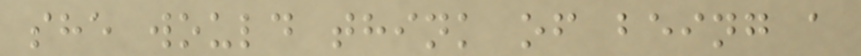she would think of being a
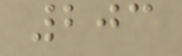203
